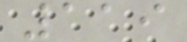119
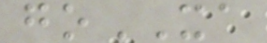goXA
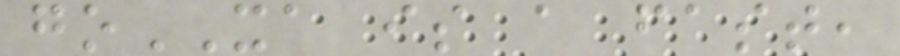goXA is a fast,
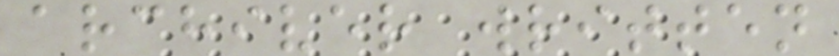archiver written
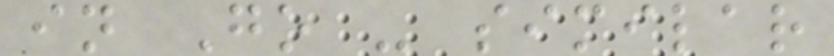in Go - similar
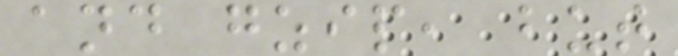and gzip, but
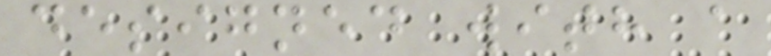designed with a
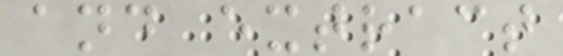and extract
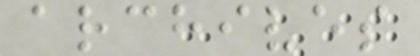archives
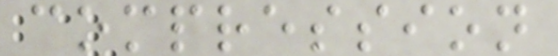compression
